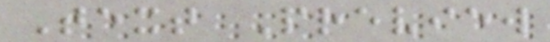Text Preview
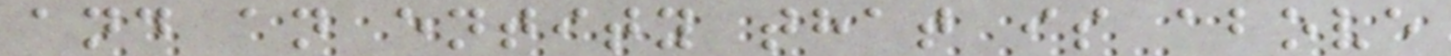and an entity that is above
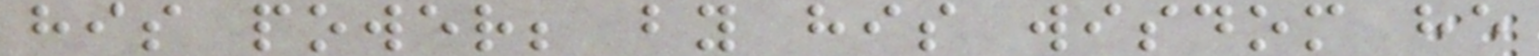his power; by his wisdom he
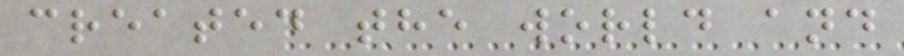created the world and
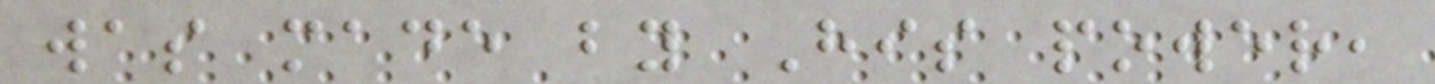was made by His power,
